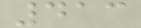413
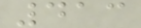413
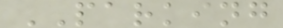PARKING
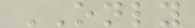ONLY
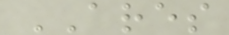ARES
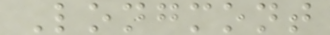Longmont
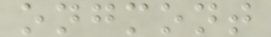ongmont
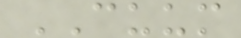CUUM
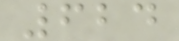624
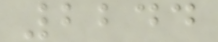2244
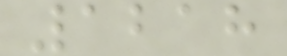1218
